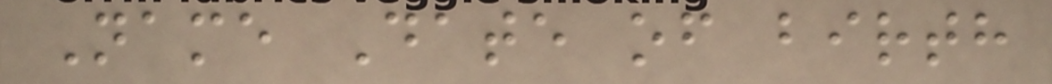Name Date of birth
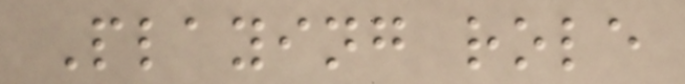Playing role
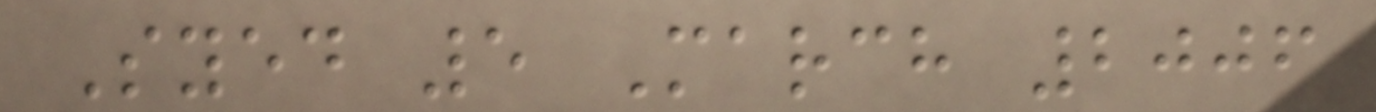Syed 5 March 2006
